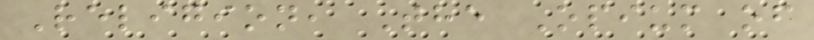Religion, The Opium of
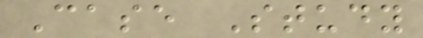Case Study
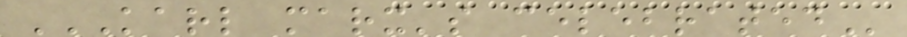KARL MARX'S CELEBRATED
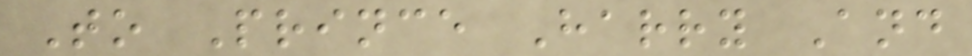To Prince Harry And
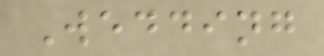Wedding
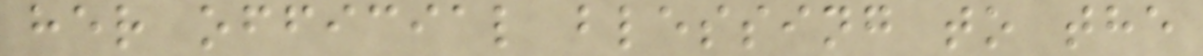her official blessing to the
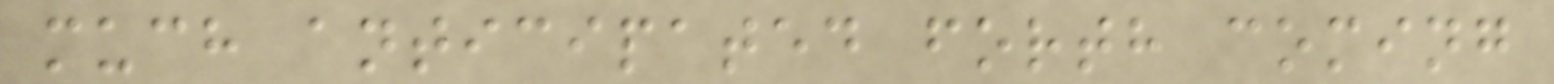much anticipated forth coming
